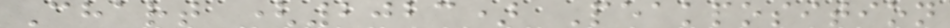Chart (2023) Peakposition
